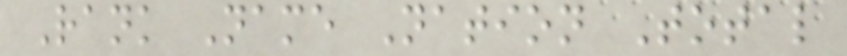Rank Name Nation Total
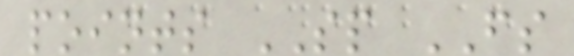points SP FS
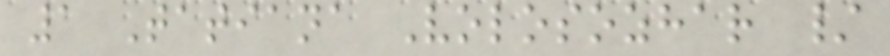1 Tatiana Volosozhar /
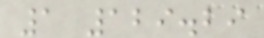1 129.29
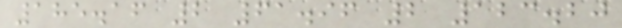185.16 2 61.96 2 123.20
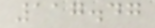117.47
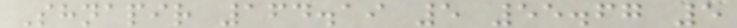Shnapir 164.19 5 55.67 5
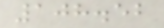108.52
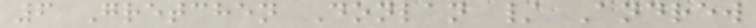6 Gretchen Donlan / Andrew
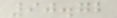90.72
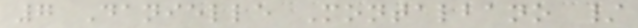7 Danielle Montalbano /
